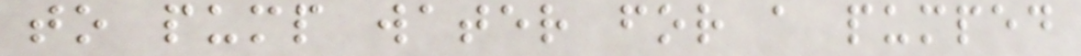to pump water for a pumped
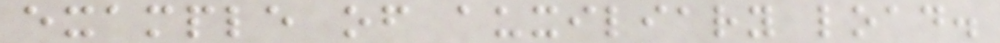example of auxiliary load.
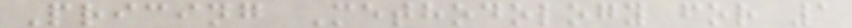Pricing Methodology for 1
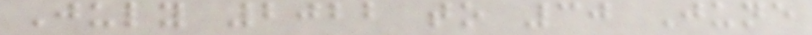July 2022 to 30 June
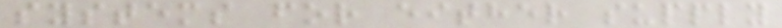systems for either supply
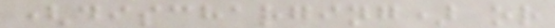(discharging) or
